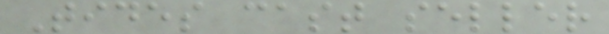Tides cast seller
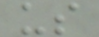us
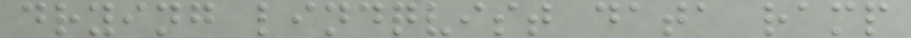drying lindqvist data ramp
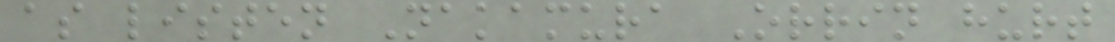as listen Nakamura Orrin hurt
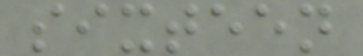sixteen
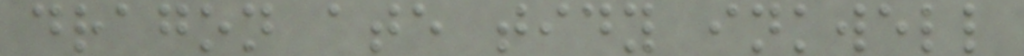dragon ate tidy inkwell
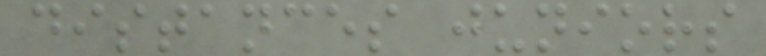distances juniors
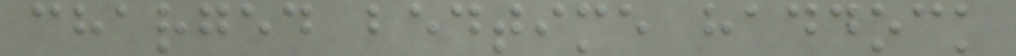charged bedtime haddock
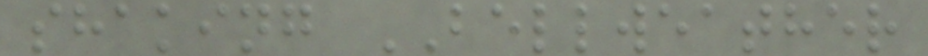shaking BELLWEATHER
